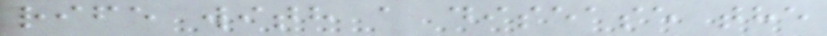rife with a disease the
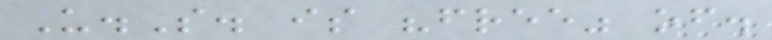U.S. is "free" of.
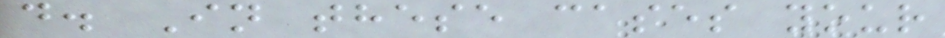d. In these cases your
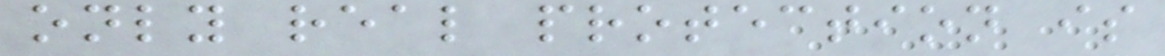only real protection is
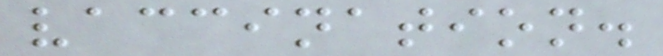vaccination.
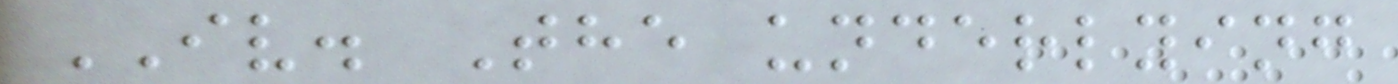IV. The underlying
